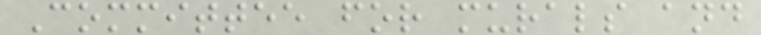Committee for murals and
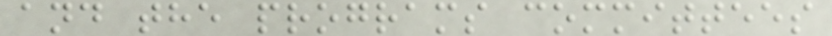and the programs committees
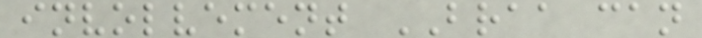involvement BRAA can
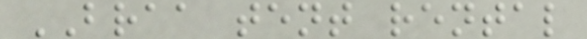BRAA tent rental
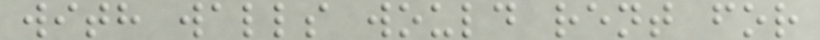with walls would rent for
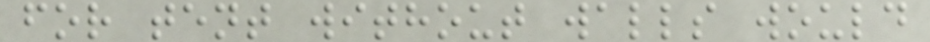for tent without walls would
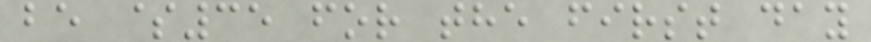be $35 for the first day
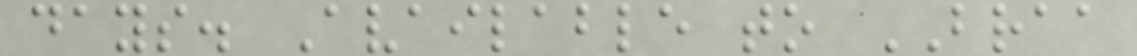days. Available to BRAA
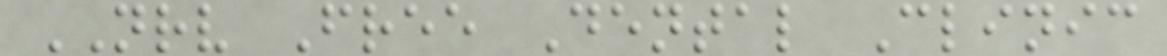NRV Free Dental Clinic
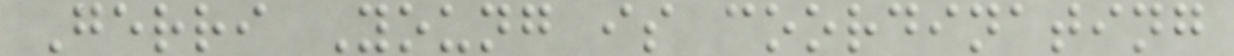Gerri Young is coordinating
